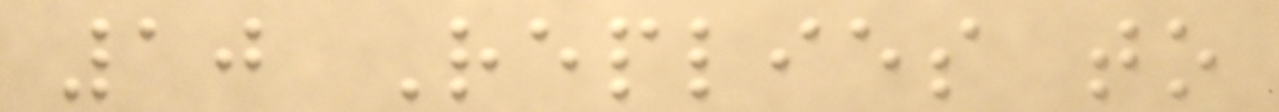10 Replies to
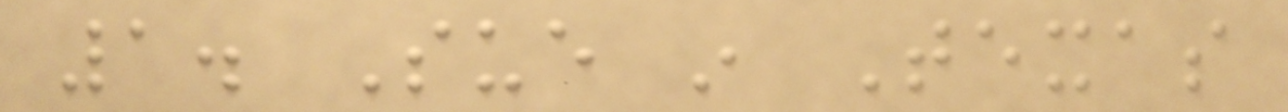1. Sue in Texas
